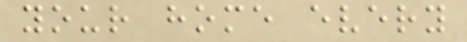your home every
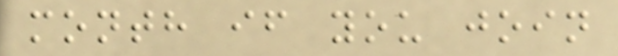month if you join
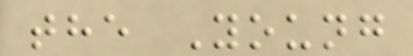the Young
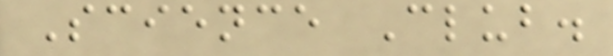Science Club.
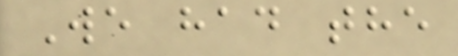We had the
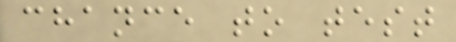chance to test
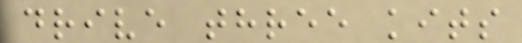drive three kits
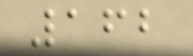162
